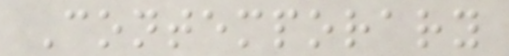Contemporary
